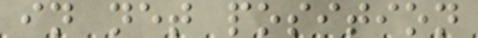in net position
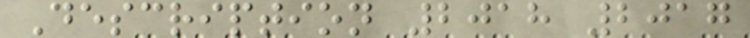Description 2018 2017
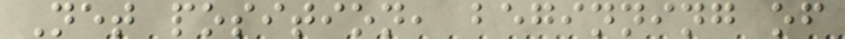Net position, beginning of
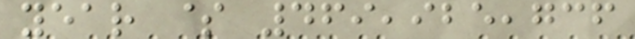year $ 469,925,736
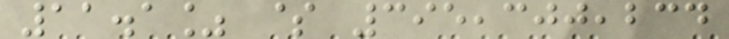11.1% $ 395,300,234
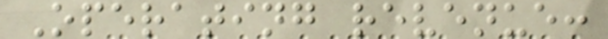Operating revenue:
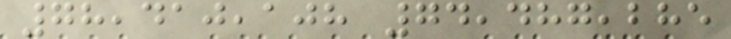78,410,108 74,487,285
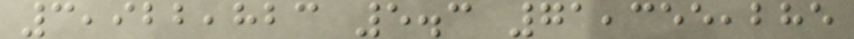3,922,823 5.3 71,355,285
